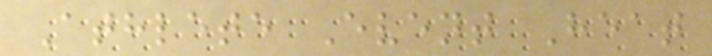Athlete Event Heat
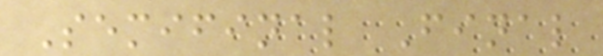Semifinal Final
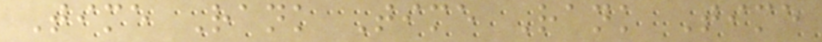Time Rank Time Rank Time
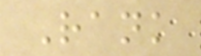Rank
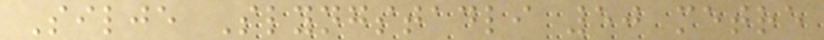Silje Slyngstadli 50 metre
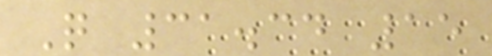Q 31.34 15
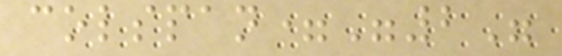colspan="2"
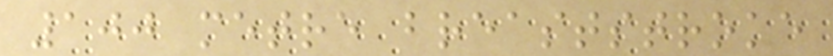100 metre breaststroke
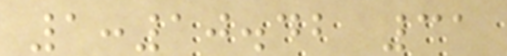1:10.42 31
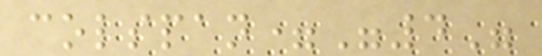colspan="4"
